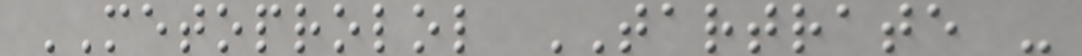METOPROLOL TARTRATE -
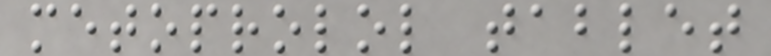metoprolol tablet
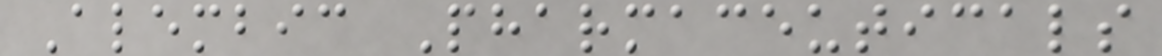Alembic Pharmaceuticals
